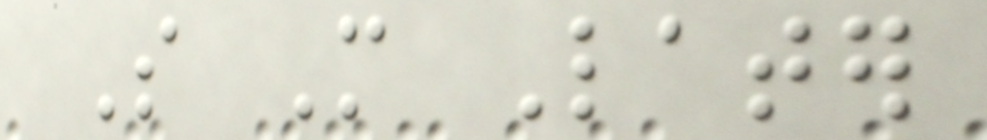So More Later
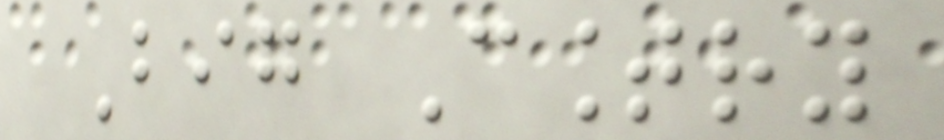Big Country
